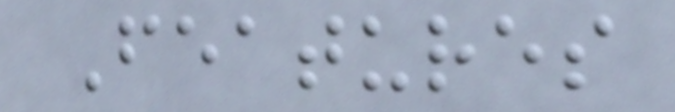Features
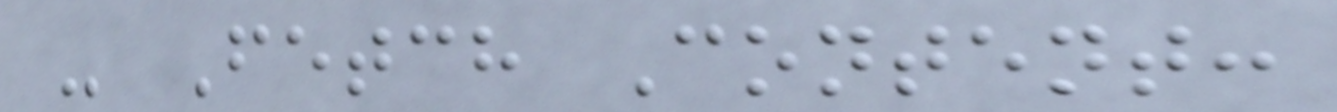- Fetch Content:
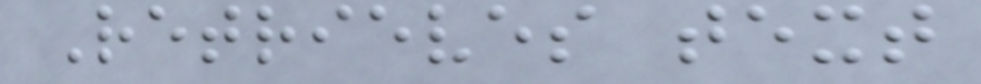Retrieves text
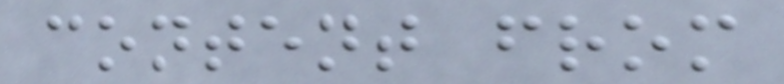content from
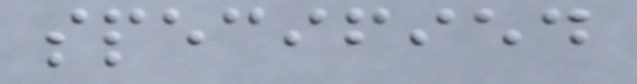specified
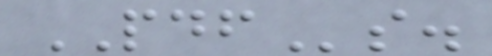PDFs.
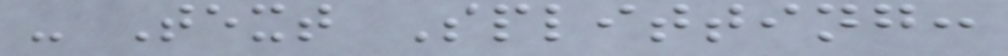- Text Splitting:
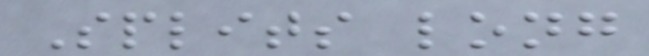Splits long
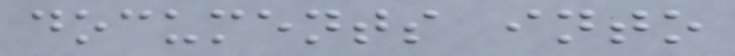documents into
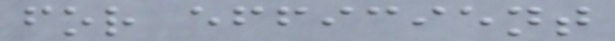for efficient
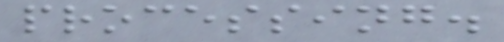processing.
